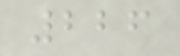226
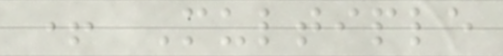+ Multiple
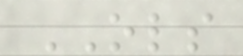OLS
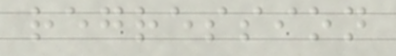regression
